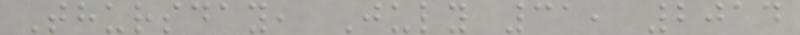Thursday, July 31, 2014
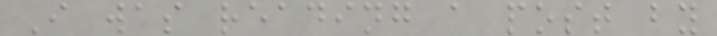I was reading a post by
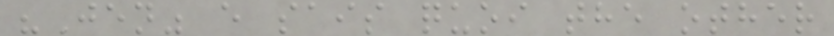"Jen" e sais quoi the other
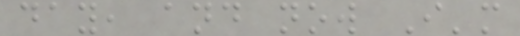day, and now I'm
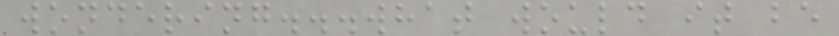wondering...what would it be
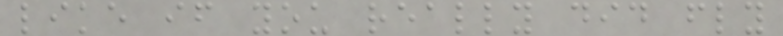like if you really did fly
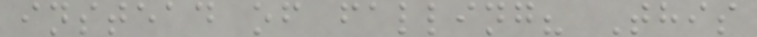instead of falling? This
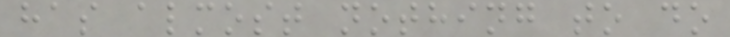has almost nothing to do
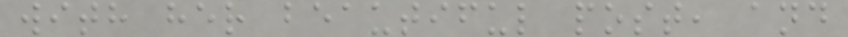with her beautiful post, and
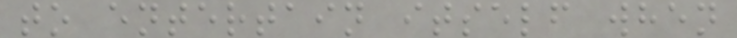to entertain itself when
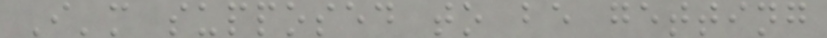I'm supposed to be getting
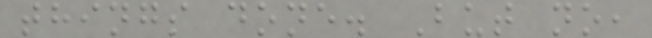things done. But no,
